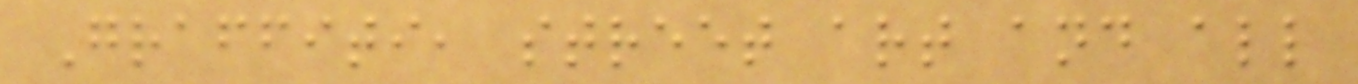Graffiti, street art and all
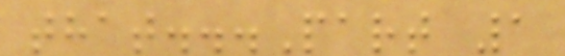that...Part 1
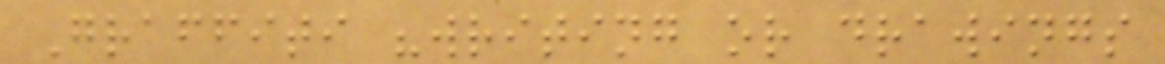Graffiti "writing or drawings
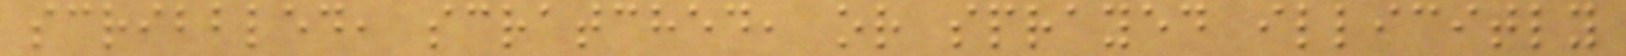scribbled, scratched, or sprayed illicitly
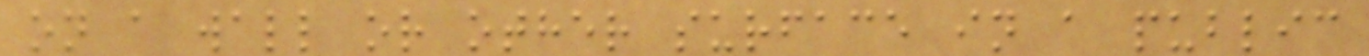on a wall or other surface in a public
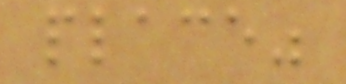place"
